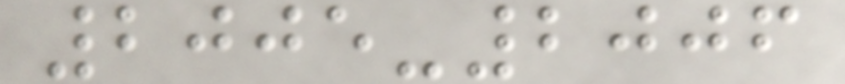2005-2006
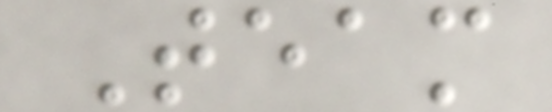Team
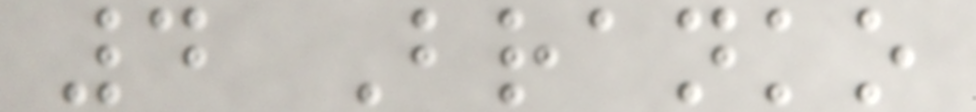4 Branko
